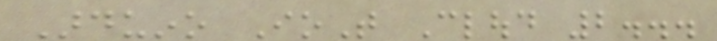Arduino IoT Cloud 2...
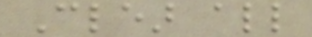Clear all
